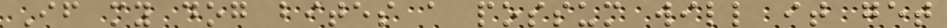If my dog bites a possum will it get
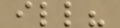ill?
